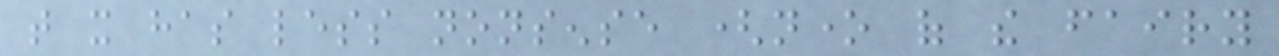that it has less nonsense (none of the fairy
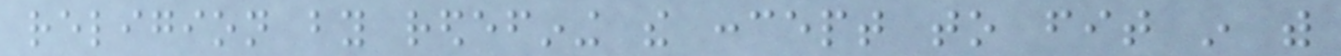religion by redefining the concept to fit in with
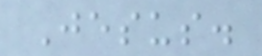Jesus.
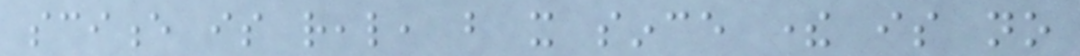science is real, but it since there is no
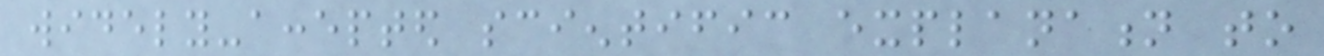widely-accepted scientific explanation to
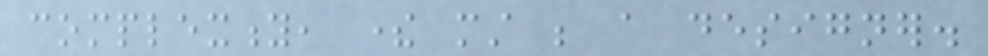complexity, there must be a designer.
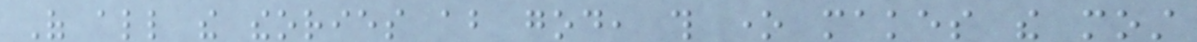Of all the theories about god, this one makes the most
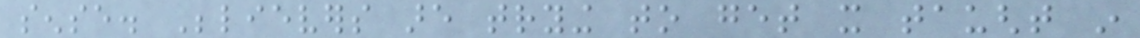sense. Believers are trying to get it taught in
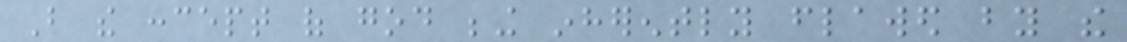But the concept of god being inherently flawed by the
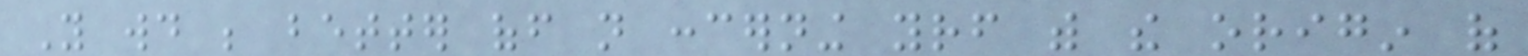You would be better off not concerning yourself with the origin of
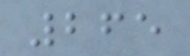265
